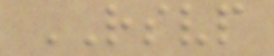RSVP
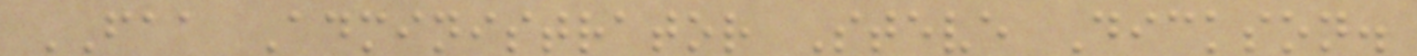FAA Administrator Steve Dickson.
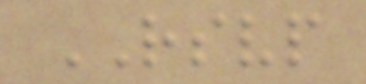RSVP
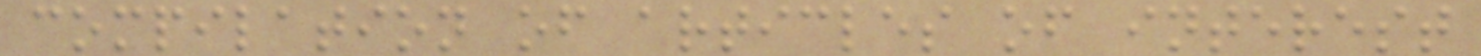compilation of articles of interest
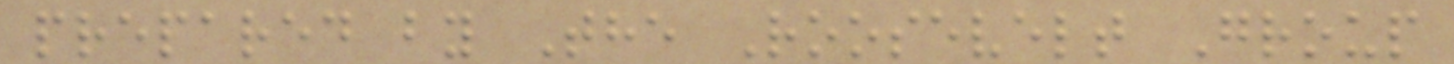prepared by The Roosevelt Group
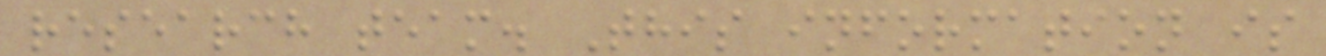research team. This information is
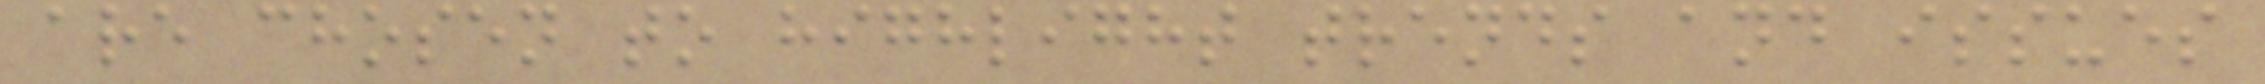are chosen to highlight trends and issues
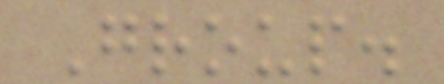Group.
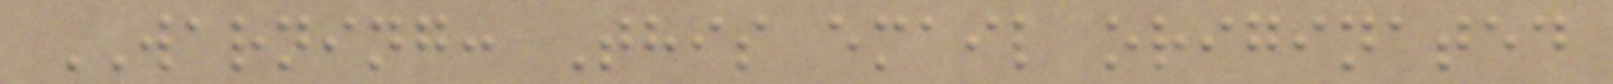WARNING: This email originated
